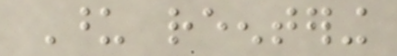Upon reentering
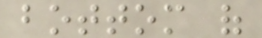bottom of
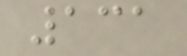131
